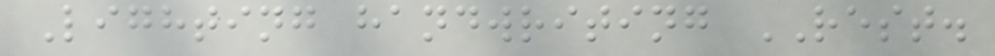Lighting handwriting REST.
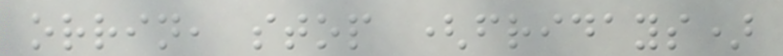orrin, stop (fridays)
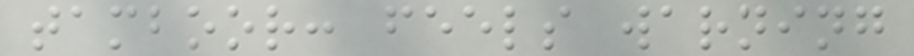tamboor: feels warning
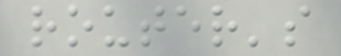router's
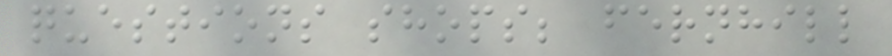questions shops; fernhill
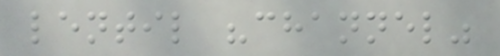lentil "channel"
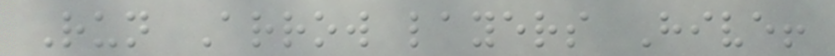Run Arrow layers Hive!
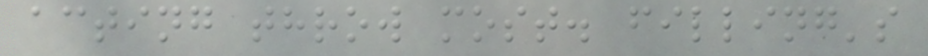acting throw most. filling's
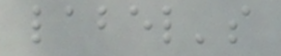label's
